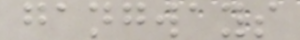gangways
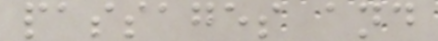passages and
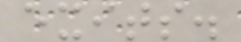exits.
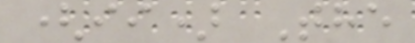(ii) The
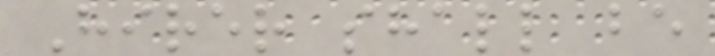Hirer shall be
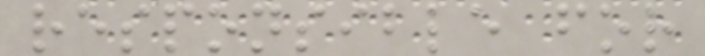responsible for
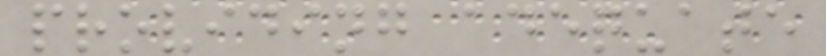providing adequate
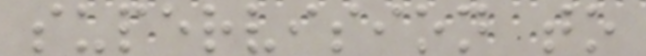supervision to
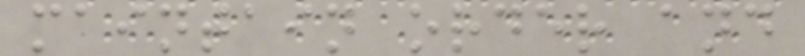maintain order and
